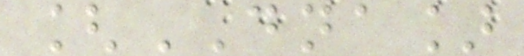[DNA]
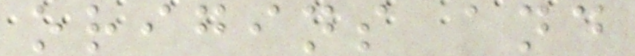origins and
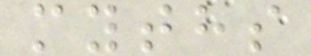myths
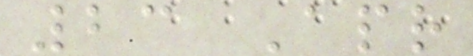23 Apr
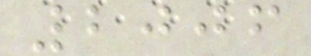2006
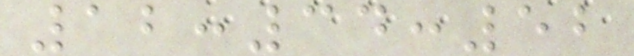12:34:52
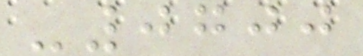-0700
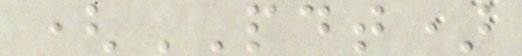(PDT)
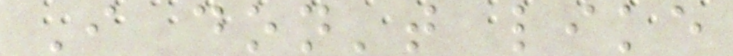I don't like
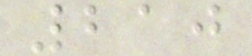210
